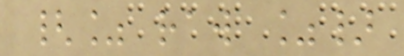{% raw %}
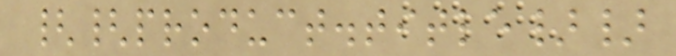{{product.title}}
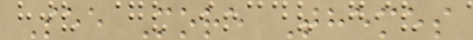See More Themes
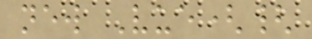new Vue({
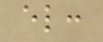el:
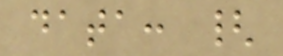data: {
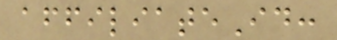affiliateId:
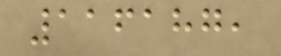116187,
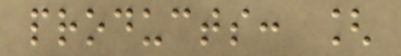products: [
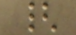{
